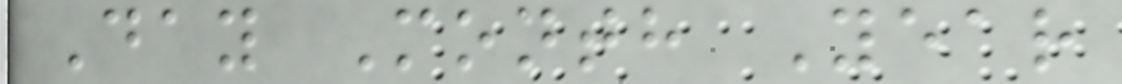Day Month Year
